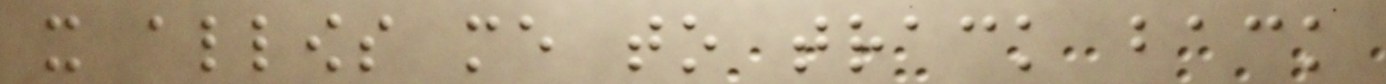it allows me to track back
